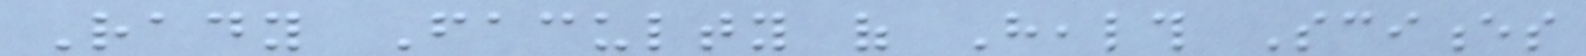Rady Faculty of Health Sciences
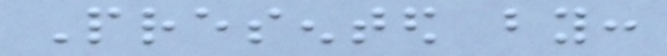Presented by:
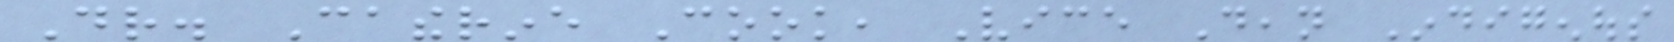Dr. Catherine Cook, Vice Dean Indigenous
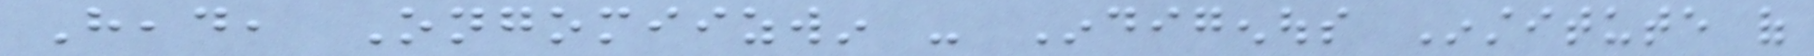Head, Ongomiizwin - Indigenous Institute of
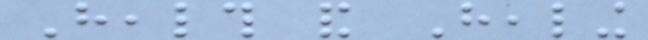Health and Healing
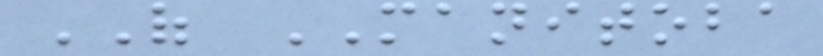OF MANITOBA
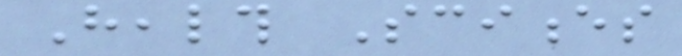Health Sciences
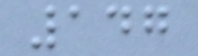147
